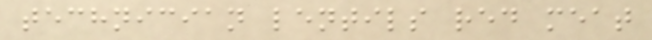technician lentils red meat
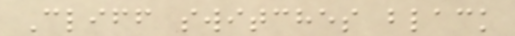Cliff switches black
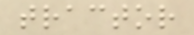tractor
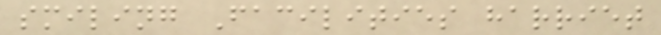smiling Facilities harriet
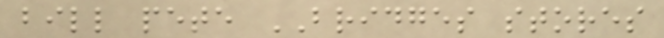bill pete BRIDGES stores
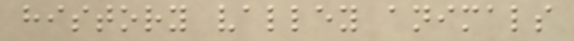history valley animals
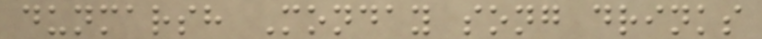dunmarsh Monday song drinks
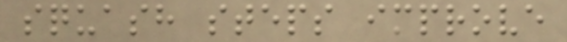squash steps improve
